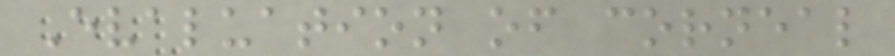Evaluation of corneal
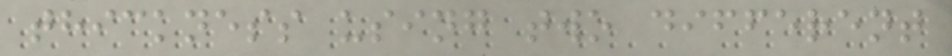thickness using two different
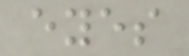eyes
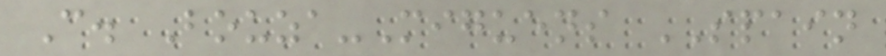C. Bouza-Miguens SPAIN
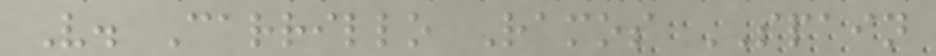V. Carrillo Ramos SPAIN
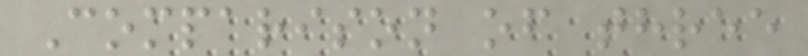Comparison of three
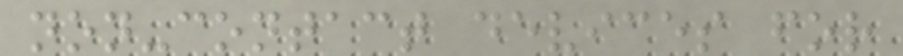non-contact devices for
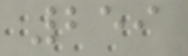259
